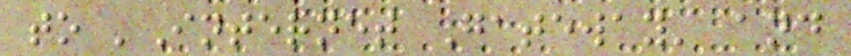to 'Internet Gateway' and
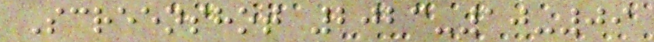Screenshot 2023-10-09
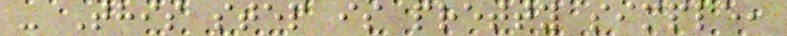- This step is pretty simple,
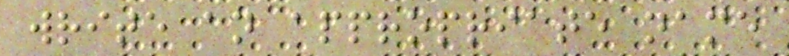write an appropriate name
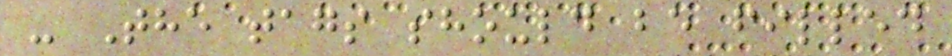- The tags should be filled
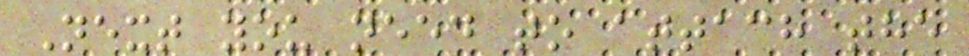Next you need to attach the
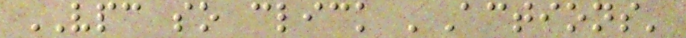VPC so click 'Actions'
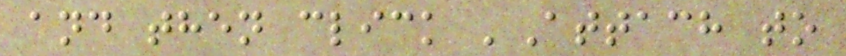and then click 'Attach to
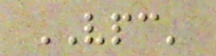VPC'
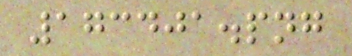173401.png
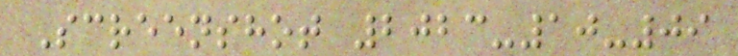Screenshot 2023-10-09
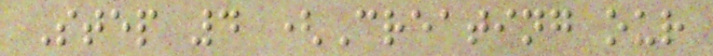Step 4 (Creating our
